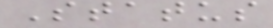Status
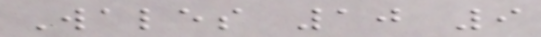Wales 10 9
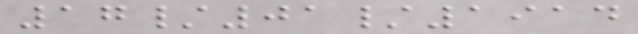17/01/1914
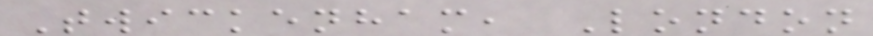Twickenham, London
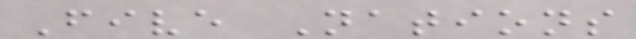Five Nations
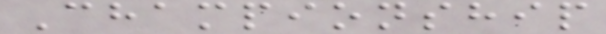Championship
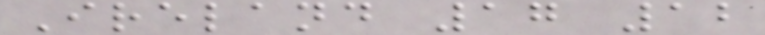Ireland 17 12
